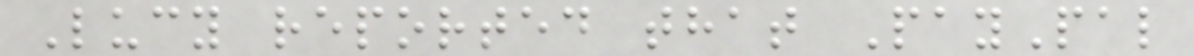Lucy reported that PayPal
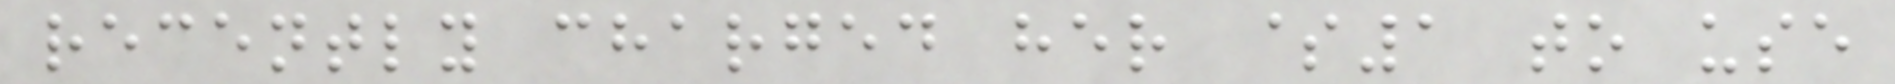recently charged her $1 to use
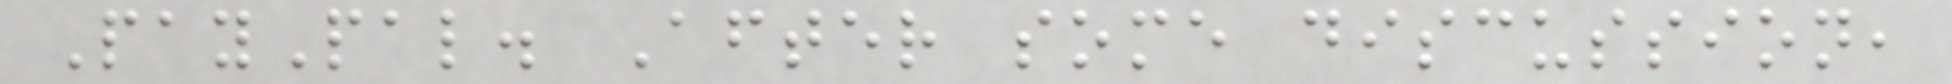PayPal. After some discussion,
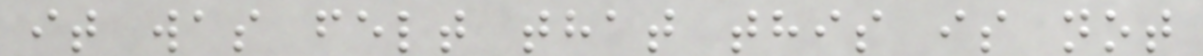it was felt that this is not
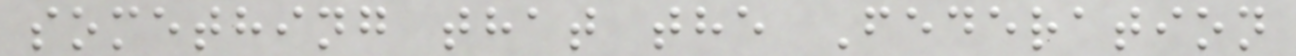something that the Federation
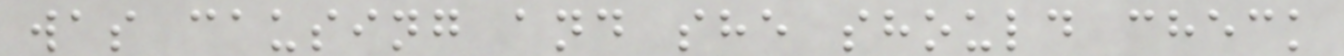was causing and she should check
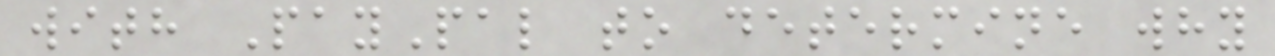with PayPal to determine why
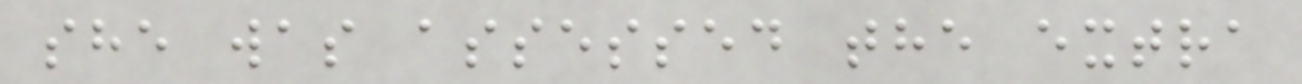she was assessed the extra
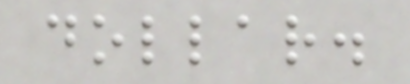dollar.
